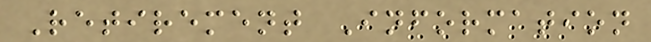Retirement Information
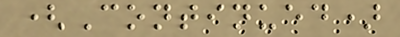(Continued)
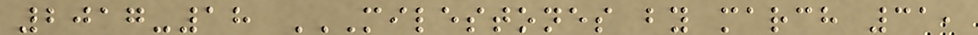2017-18 MILESTONES BY MARCH 31,
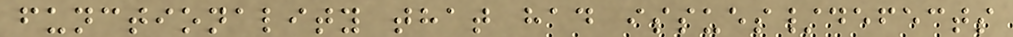functionality that had issues/defects
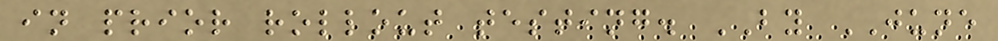in prior rollout testing. BY JUNE
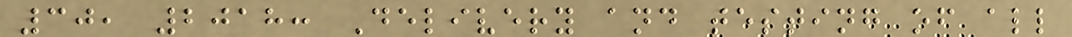30, 2018: Delivery and testing of all
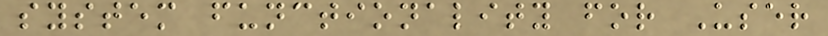system functionality for User
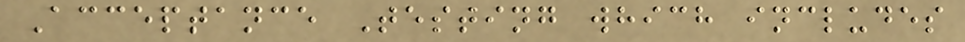Acceptance Testing which includes
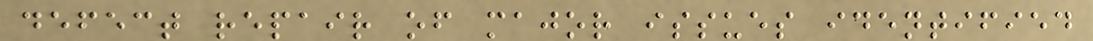defect repair of major issues identified
